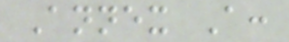Annex A:
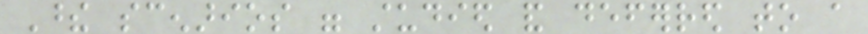These scenarios were studied and deferred to a
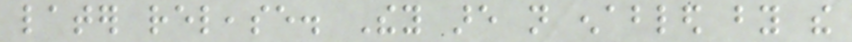later release. They are not enabled by the
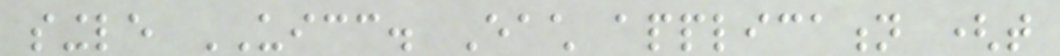single UICC. Each application (that
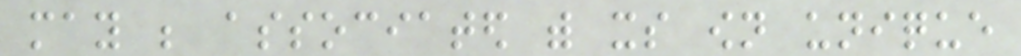may be associated with its own unique
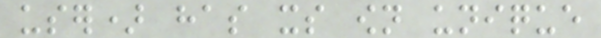user) has its own unique
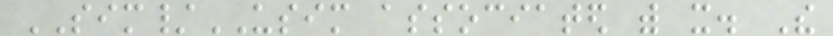SIM/USIM associated with it. The
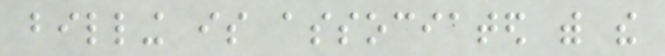billing is associated with the
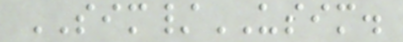SIM/USIM.
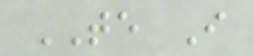TE I
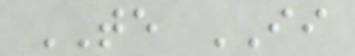TE II
